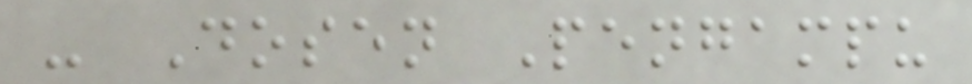- Dosen Pengampu
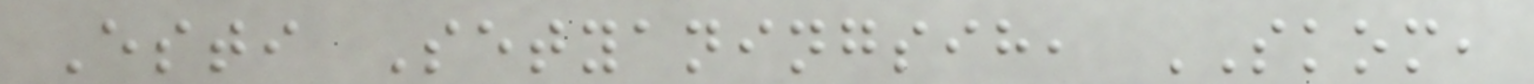Esti Setyaningsih, SKOM,
